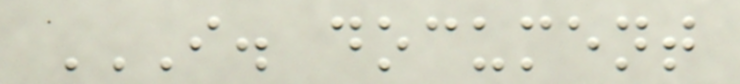I. DOCUMENT
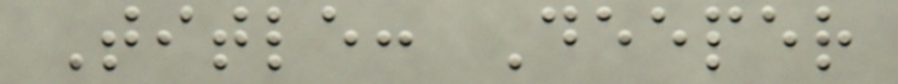Title: Deeper
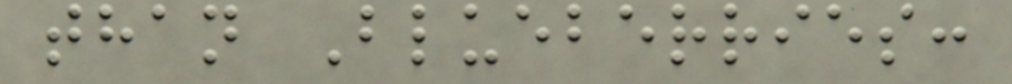than Blueberries:
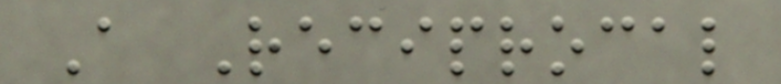A Reciprocal
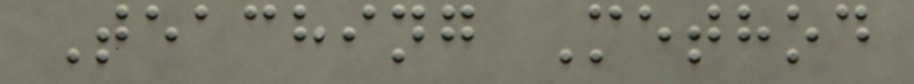Teaching Method
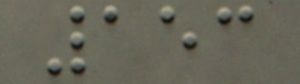153
